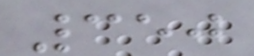350
